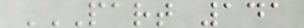PART 141
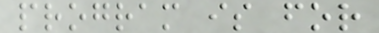program is for
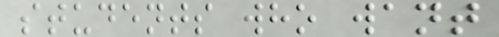students who want
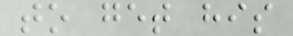to get his
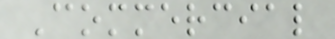Commercial
